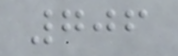706
